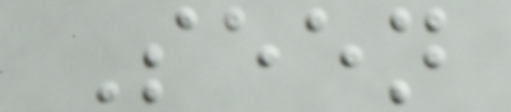Seen
